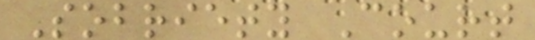Sobriety Court
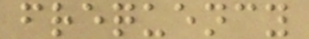frequency
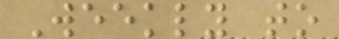Weekly to
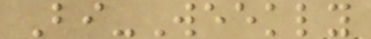Bi-Weekly
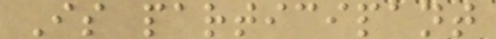Is participant
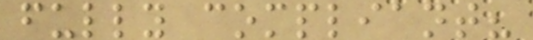fully compliant?
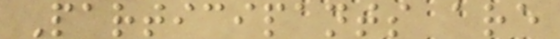Participants are
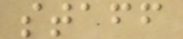staff
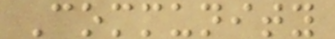Community
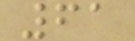61
